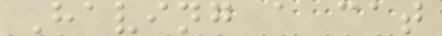Having a cat
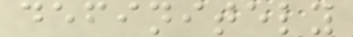definitely
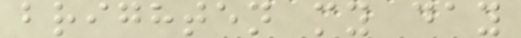brighten my day
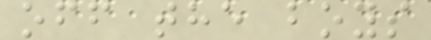off the boys
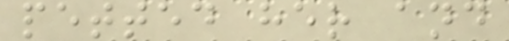petted her and
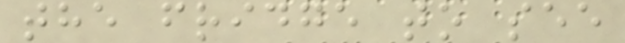the fridge to see
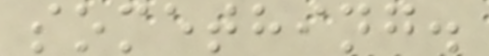something.
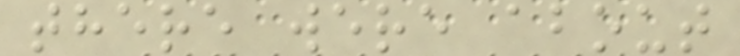there were about
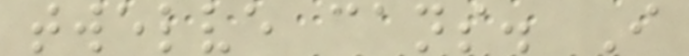twelve cans. I
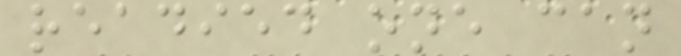readied one can
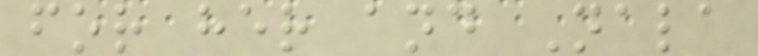for her and Nala
